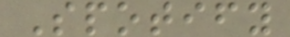Spotify
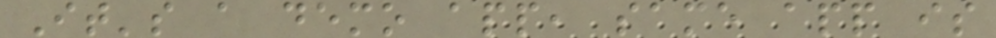It's a demo app, same app is
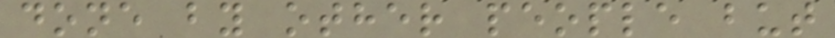done by other people but
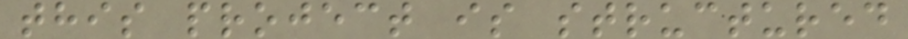this project is structured
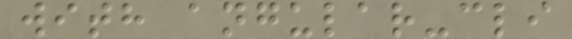with angular-cli
